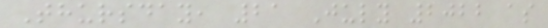Thursday, 21 July 2022 as
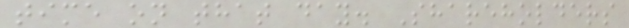time on that day. Shareholders
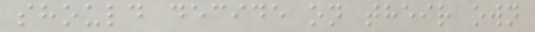should decide on their own
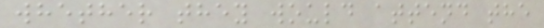whether they would attend the
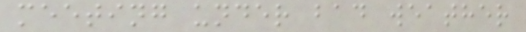meeting under bad weather
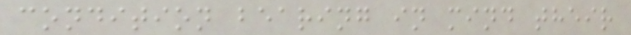condition bearing in mind their
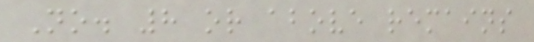No. 8 or above remains
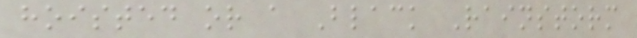hoisted or a Black Rainstorm
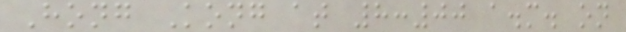Hong Kong at 8:00 a.m. on
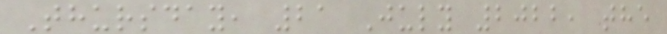Thursday, 21 July 2022, the
